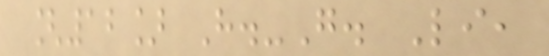[12] H.-G. Li,
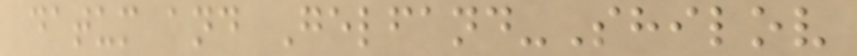datum and Gelfand-Shilov
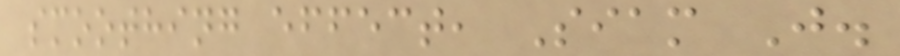smoothing effect, Siam J.
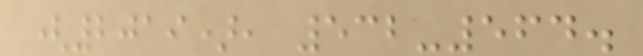(2019), 532-564.
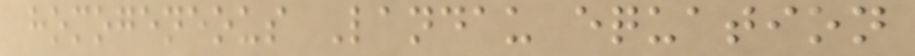homogeneous Landau equation
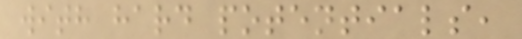with hard potentials,
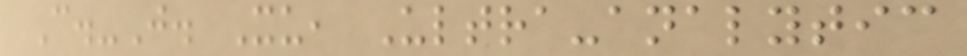C.-J. Xu, Ultra-analytic
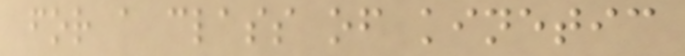for a class of kinetic
